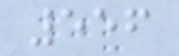556
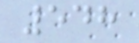548
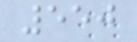550
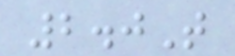2.0T
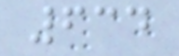634
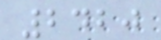2420
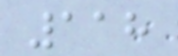118
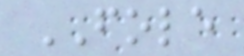FOLE
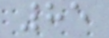85
